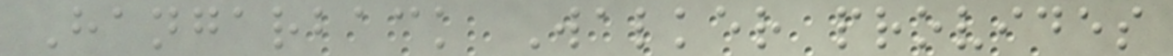Hangarback Walker provides
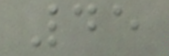45
